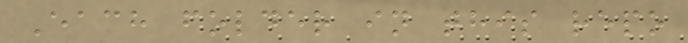Each folder in this repo
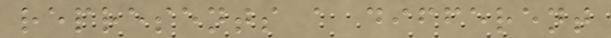represents a different
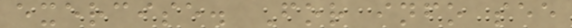exercise. For info see
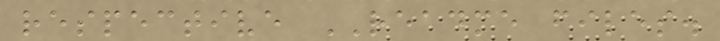respective README files.
